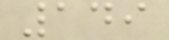149
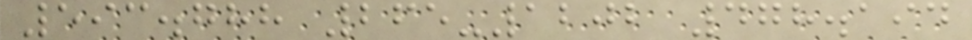593.788 265-1202 478.194
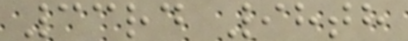33rd 98th
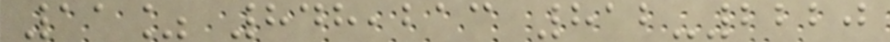11% 848,213 812-2220
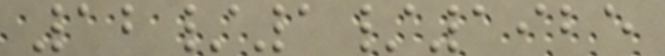12/1/1925
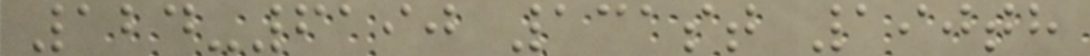124-6190 131st 190th
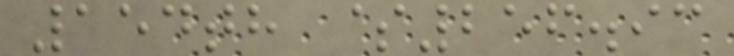154th $256.93
